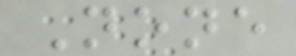None
